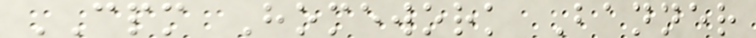CPM Homework Banner
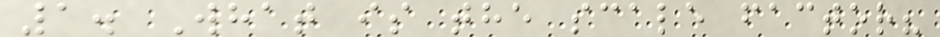1. What is the scale factor?
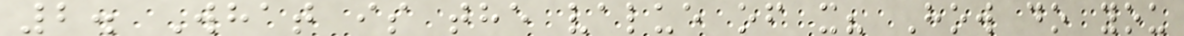2. What is the value of x? How do you
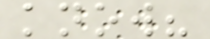know?
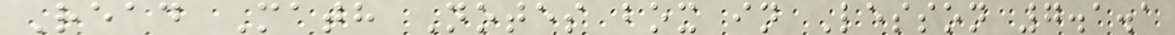Read Math Notes box in Lesson 7.1.1
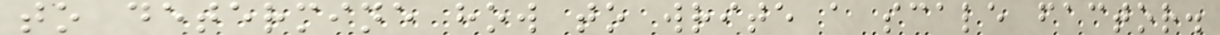to determine how to write a scale factor.
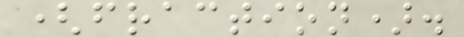(fraction).
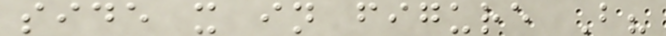side x in figure B?
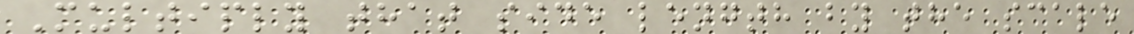Multiply that side length by the scale
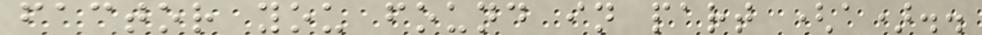factor you found in part (a)..
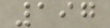197
